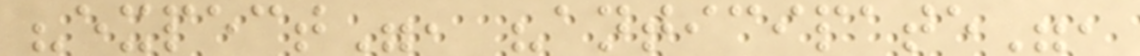"expect", "anticipate",
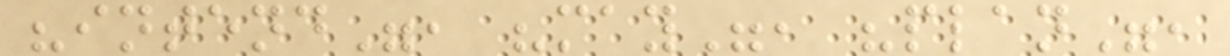"intend", "may", "plan",
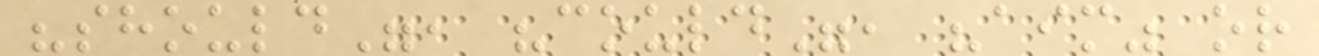"should", "could", "aim" or
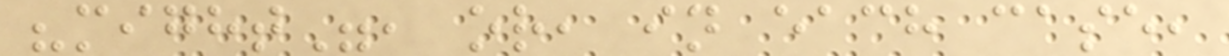"might", or, in each case,
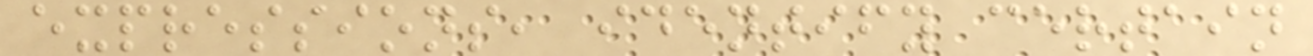expressions, identify certain
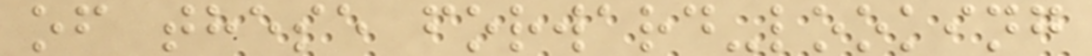of these forward-looking
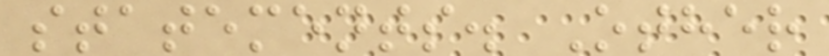statements. Other
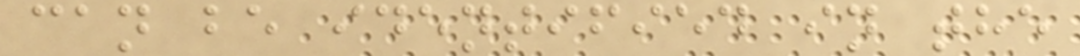can be identified in the
